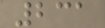231
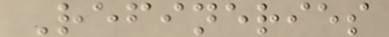Refineries
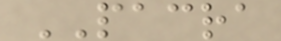PACRA
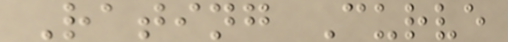Rating Curve
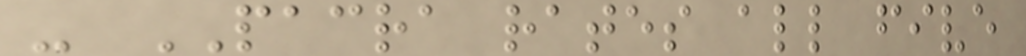- PACRA rates all five
